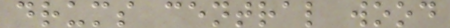drums central wood
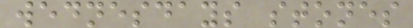wednesdays stones
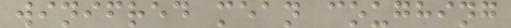winifred mean coughing
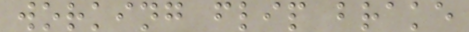working flip brake
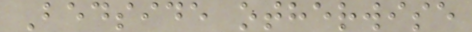Bedside otherwise
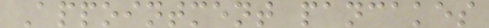Appointment pancakes
